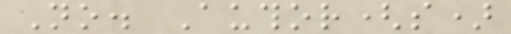No. Author(s)
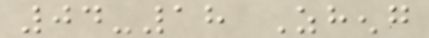04-18 Zheng
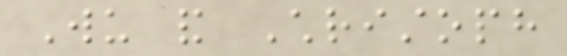Wu and Christoph
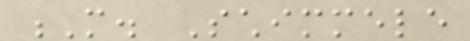M. Schimmele
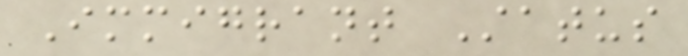Immigrant Status
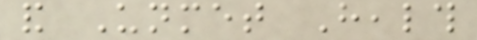and Unmet Health
